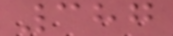387
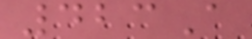423A
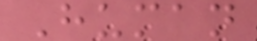Human
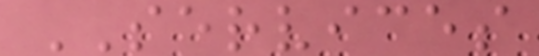SERVICES
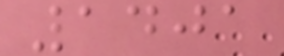1401
